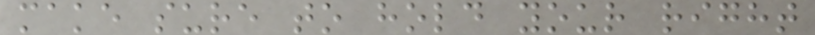make sure to hold your right
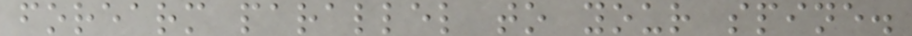forearm parallel to your spine.
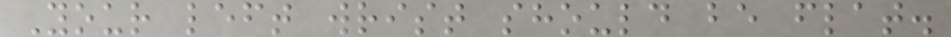Your left wrist should be flat.
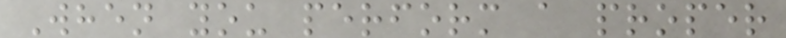When you perform a proper
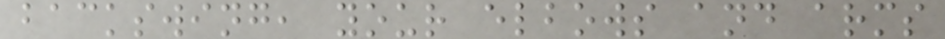backswing, your elbows and arms
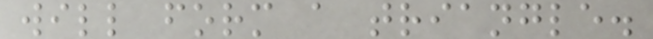will form a triangle.
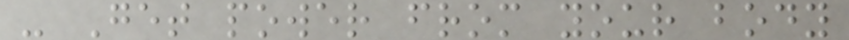- Get power from your body
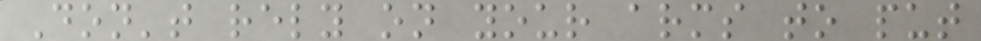Don't rely on your arms to put
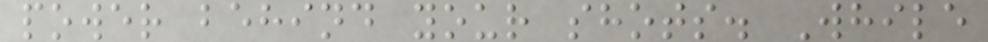power behind your shots. While
